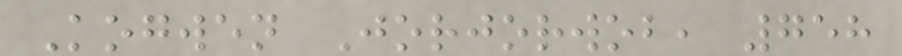Kogwen Jorjorwob, 758
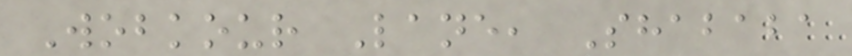Wobkour Lane, Shababa
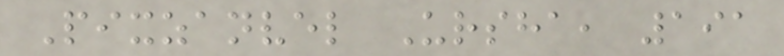Pixzanvel Ursha, 191
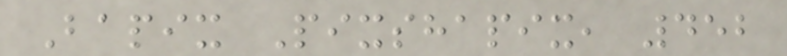Bapix Pixshapix, 452
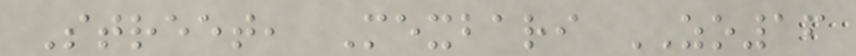Street, Mexbari ZO16
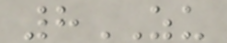8ZU
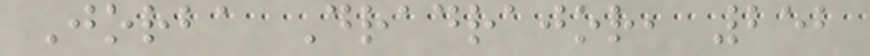Jorba Dradrajor, 252
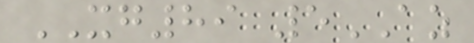XG89 5AZ
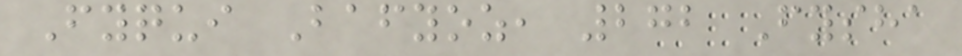Fyqui Bafyoz, 272 Fysha
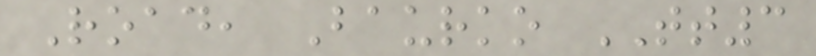Road, Baurko TT3
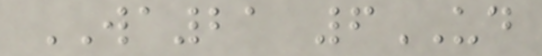WA21 6UD
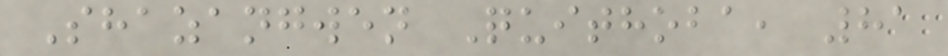Shazangwen Quithoba, 81
